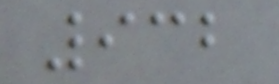932
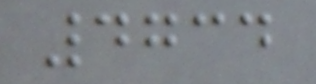4734
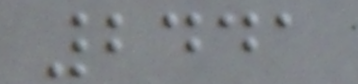2441
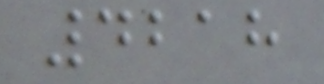4218
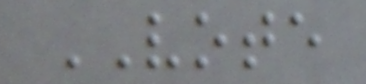VOTE
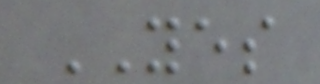YES
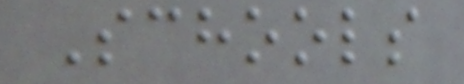Schools
